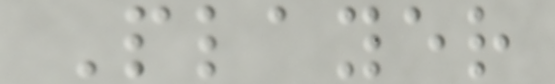Player
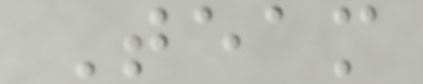Team
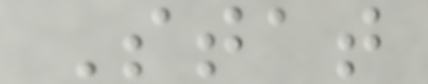Stat
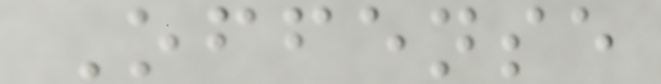Offense
